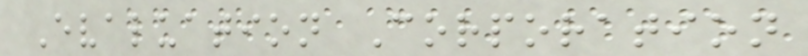Evaluation Corporation
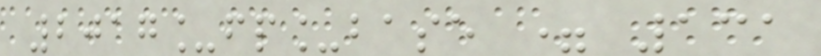2017_fp_base = 131
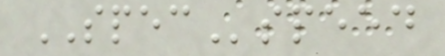SPECspeed
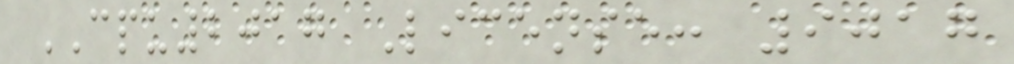CPU2017 License: 9017
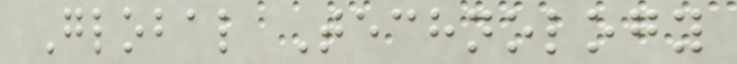Global Technology
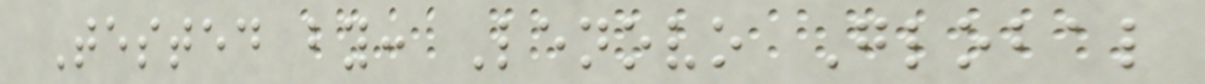Tested by: Lenovo Global
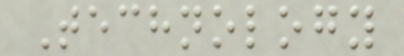Technology
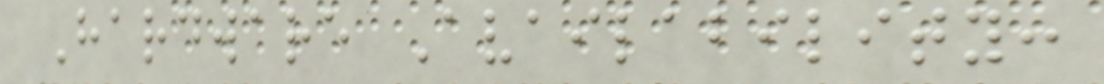Hardware Availability:
